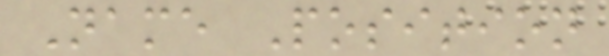Name Position
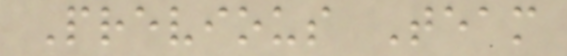Previous Team
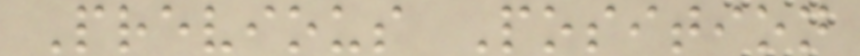Previous Position
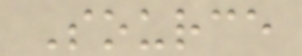Source
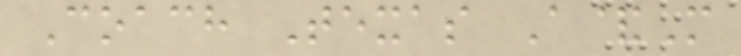Coach Texas A&M
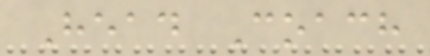Head Coach
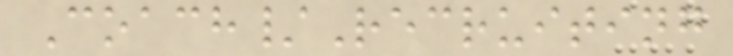Coach/Recruiting
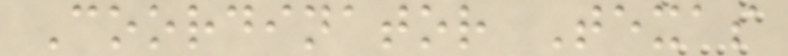Coordinator Texas
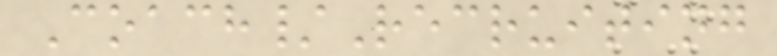Coach/Recruiting
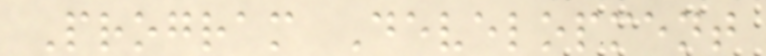Program Development
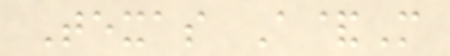Texas A&M
